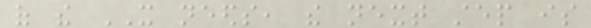of the IT needs, the next step is
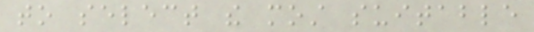to select the most suitable
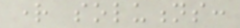right solutions:
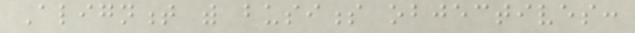Alignment with business objectives:
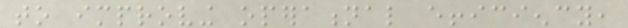to improving operational efficiency,
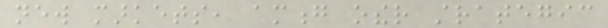new markets, among other strategic
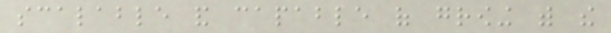scalable and capable of growing with the
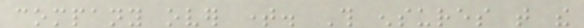company over time. This ensures that the
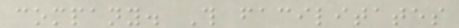company. This facilitates
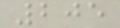205
